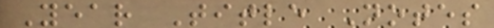Year Title Notes
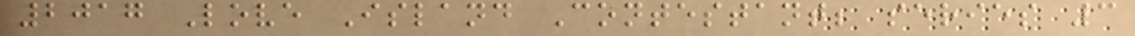2017 Love Island Contestant; series 3
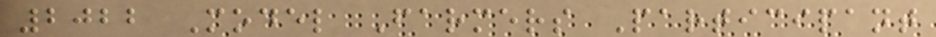2022 Model Farmers Participant
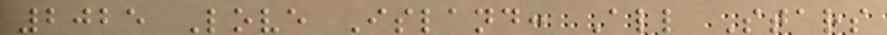2025 Love Island: All Stars
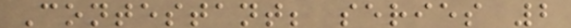Contestant; series 2
